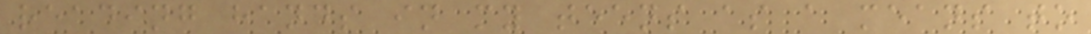reading hands in my teens as a means to
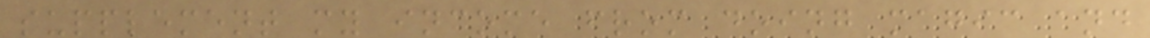supplement my income from doing magic and
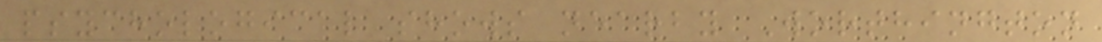psychological shows nearby Worthington
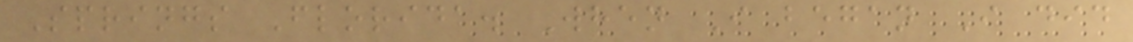Springs Florida. When I began I did
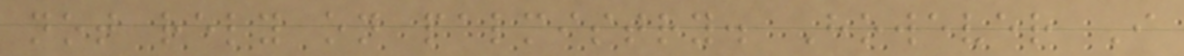not rely on palmistry. However I
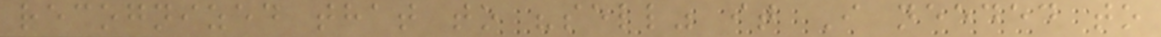recognized that to "sell" it I needed to
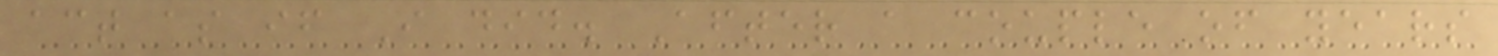act as if I did. After a couple of years
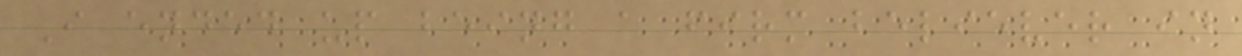I ended up being a firm believer in
